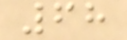68
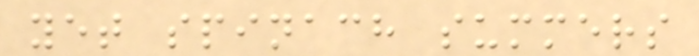yet spinach summers
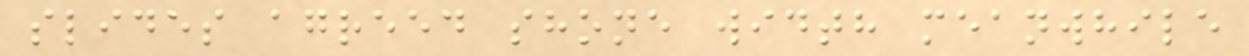slides agreed shone width meanwhile
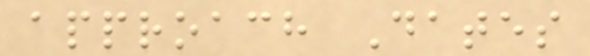approach Dates
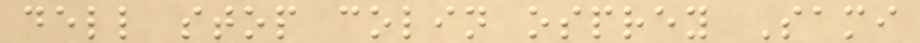dell stop colin osprey Sami
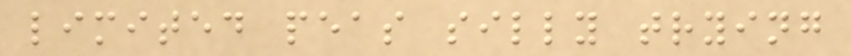limited peas silly trying
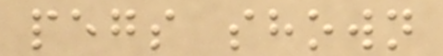pegs shown
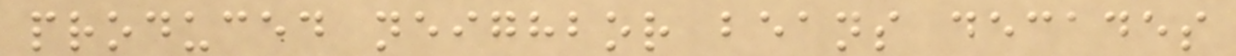produced neighbor beans decades
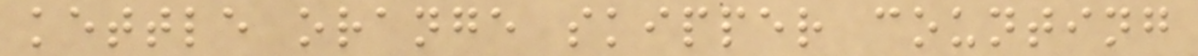kettle orange skipper counting
